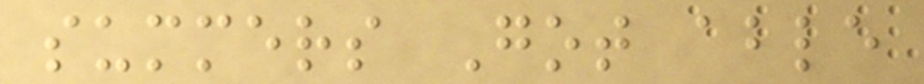summers Got able
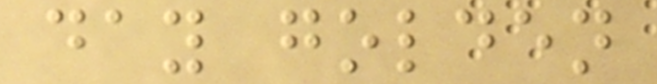day golden
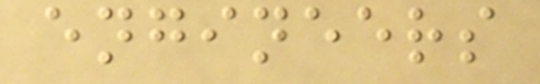engineers
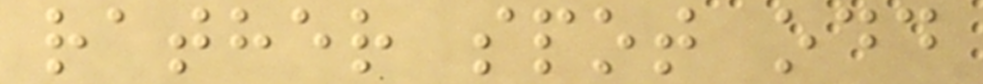rather spot odd
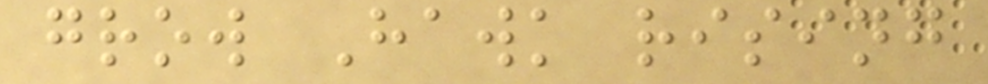grow Hawk rising
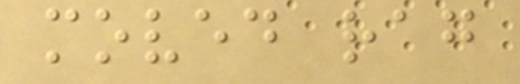moved rag
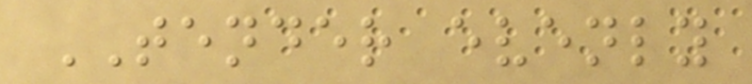TENDER evenly
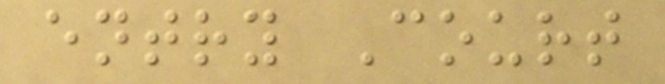entry Court
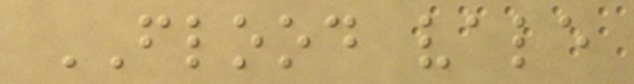FLOOD vale
